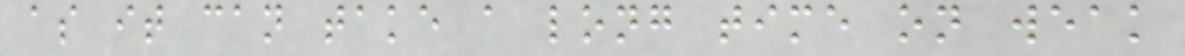as it can take a long time on weak
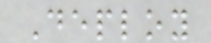Deploy
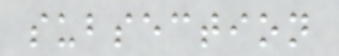subsection
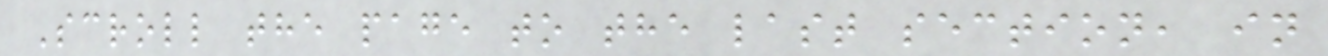Scroll the page to the last section, in
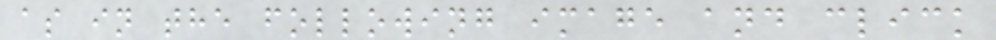as in the following image and click
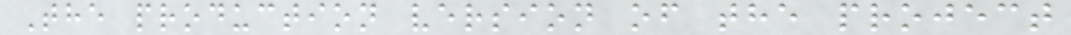The production version of the project
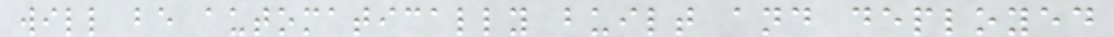will be automatically built and deployed
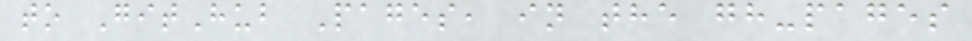to GitHub Pages, in the gh-pages
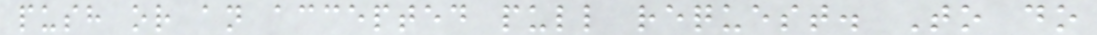push or an accepted pull request. To do
